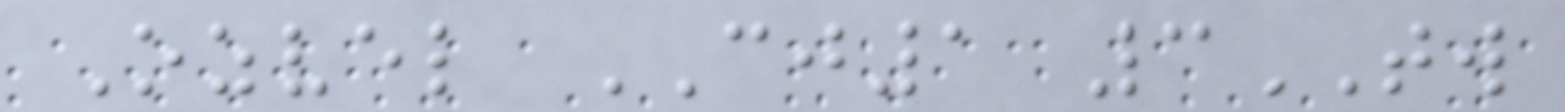Ozvel CJ1 3TW
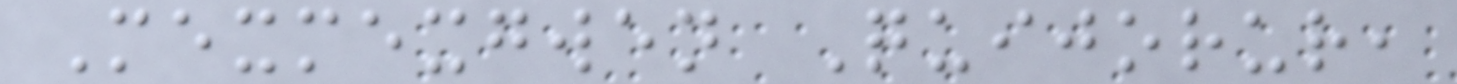Mexmexgwen Quijorur,
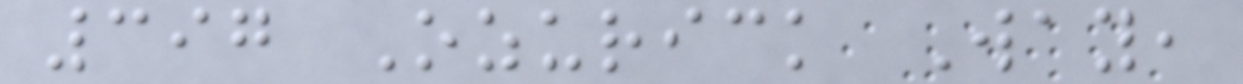397 Ozurick Way,
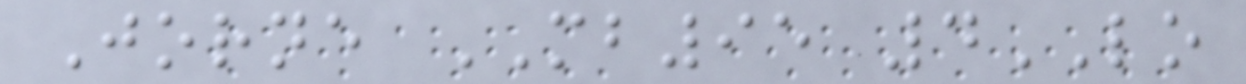Jorne MB95 4LO
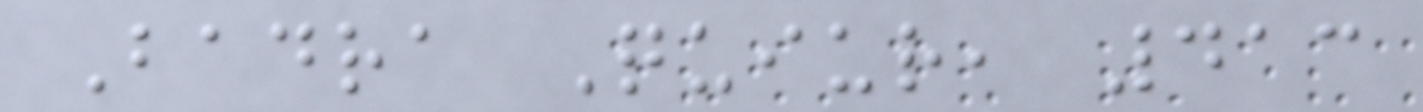Badra Quiur, 413
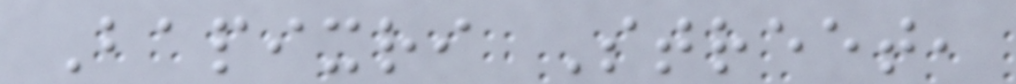Bapixri Street,
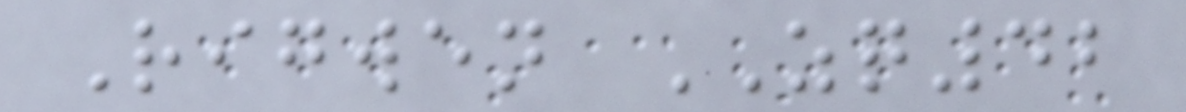Rigwen ZQ42
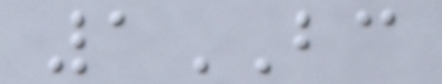1BC
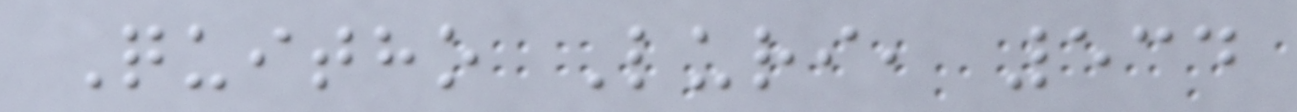Quitho Luri, 534
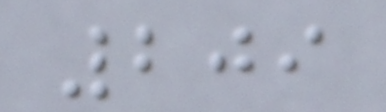209
